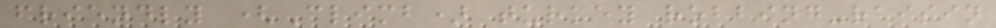friendly (Climb) turkey robbing-raisin
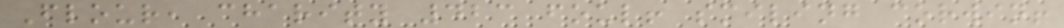Flour, charity 423 foul! smiling corwin!
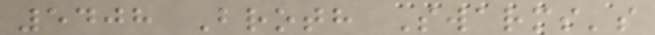5408 Broth Swarms's
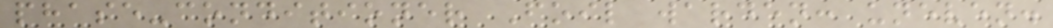phase-conditioner Foil warden: uneven.
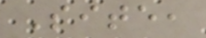Site,
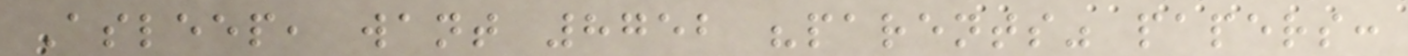Asleep, want 8752 "parents" papers:
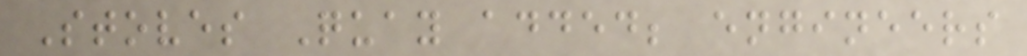Stoves Quay added; engineers
